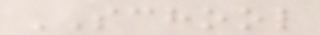SCHOOL
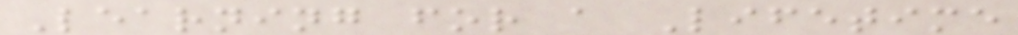Learning for a Lifetime
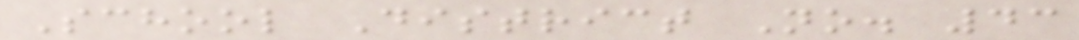School District No. 43
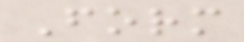Form
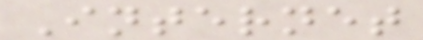Internet
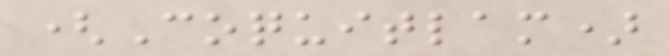(Coquitlam)
